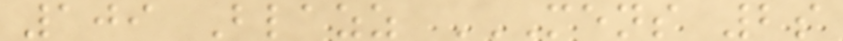109 Blazz MENS 2S
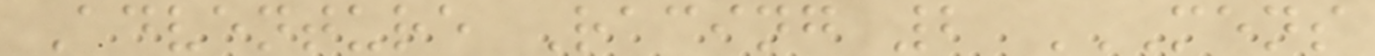Adventure Racing 2 MENS
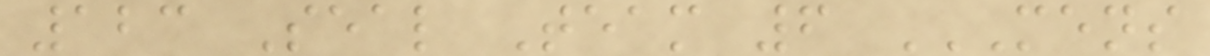123 Seal Team 6 MENS
